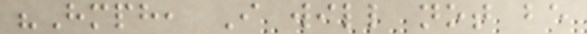"Hmph, I will not be
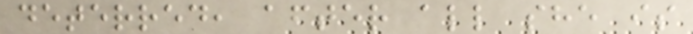deterred, after all she is
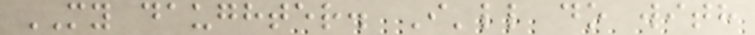MY daughter. I'll do with
